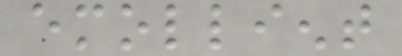emollient
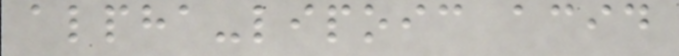alpha-lipoic acid
